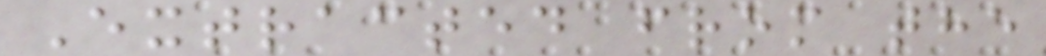Extracted from the
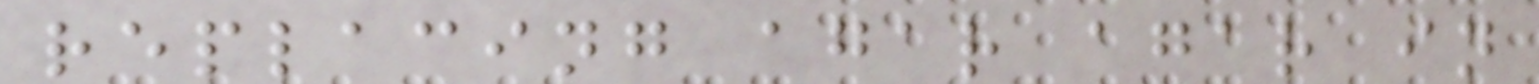replacing agar agar in
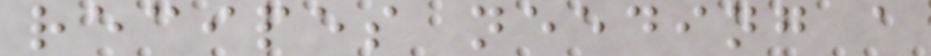recipes needing a
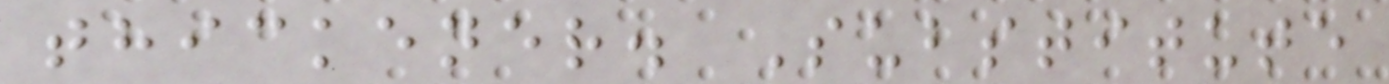thickener. Substitute
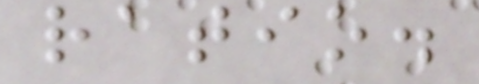ratio.
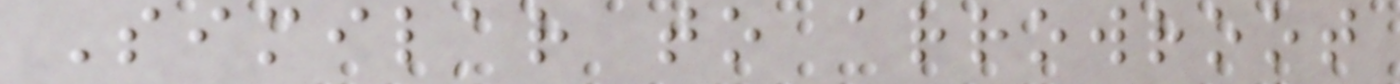Similar to arrowroot
